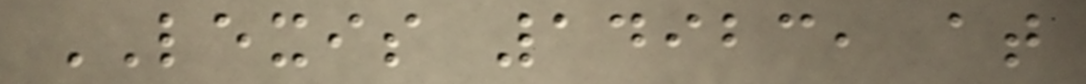LEXIS 14923, at
